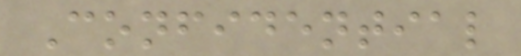Confidential
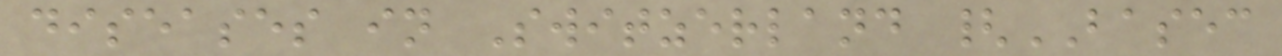diseases in Switzerland {BASEC
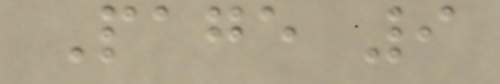Page 9
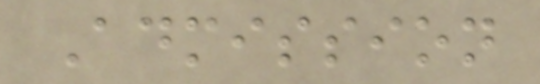Admission
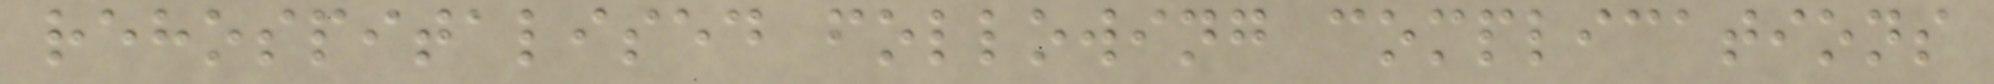rehospitalised following complications
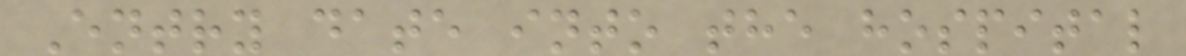Entry date into the hospital
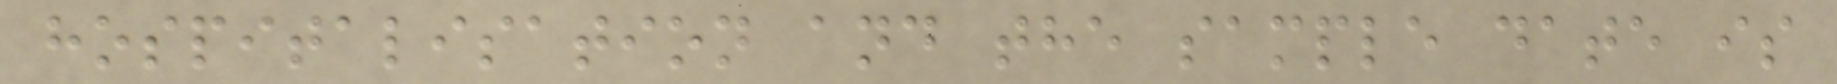hospitalisation and the sample date is
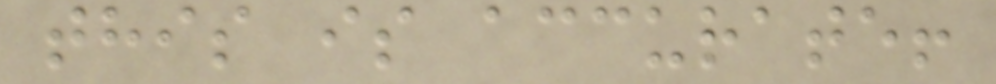this is accurate!
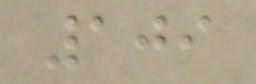109
